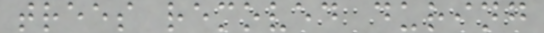trees removed during
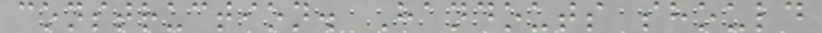construction. Handouts should
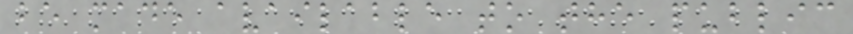be made available to the public
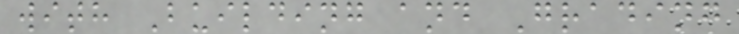with Building and Grading
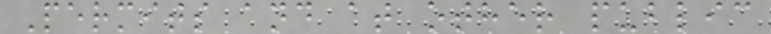Permits and at other public
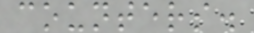counters.
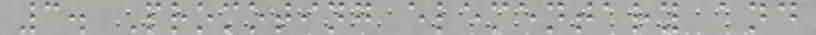3. Promoting elementary and
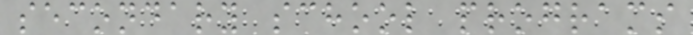secondary school programs
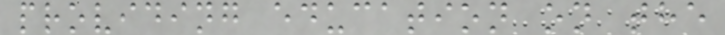providing education on the
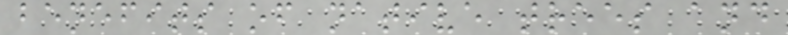benefits of native trees and
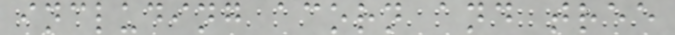including acorn and tree
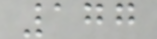177
